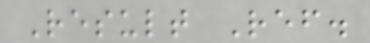Result Ref.
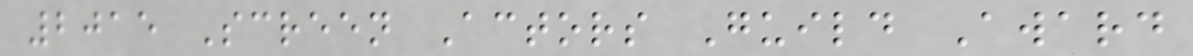2015 Screen Actors Guild Award
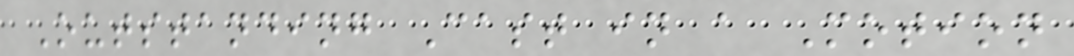Outstanding Cast in a Motion
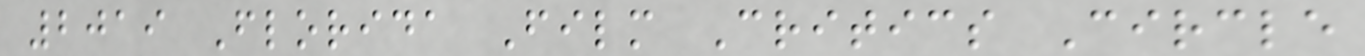2019 Florida Film Critics Circle
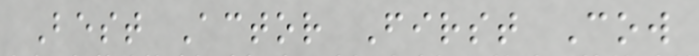Best Actor First Cow
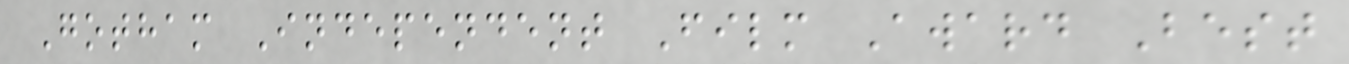Gotham Independent Film Award Best
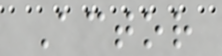Actor
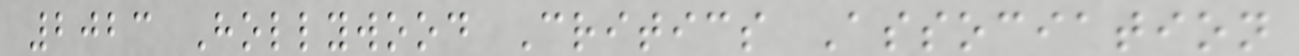2023 Hollywood Critics Association
